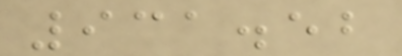931.52
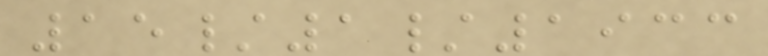15/1/1933
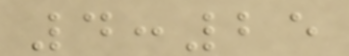4:25
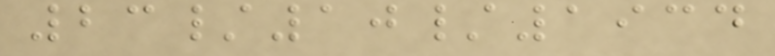23/10/1934
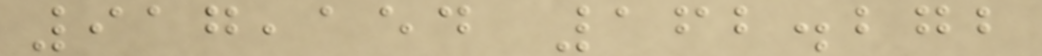917,154 162.272
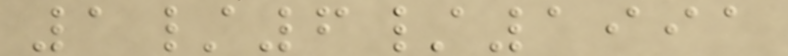1/6/1991
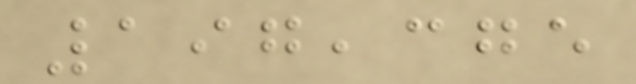197,375
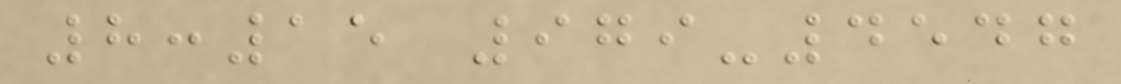8:15 979-4547
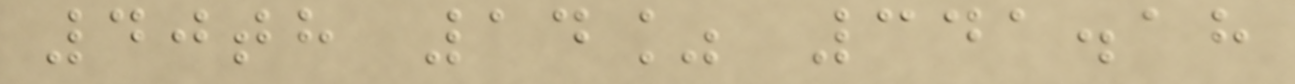40th 14% 341.18
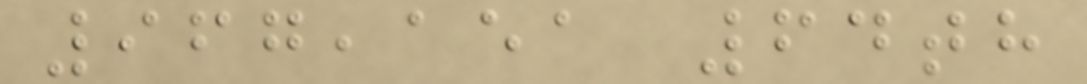967,151 64th
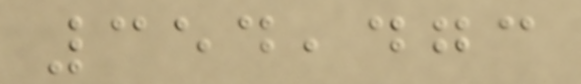354,473
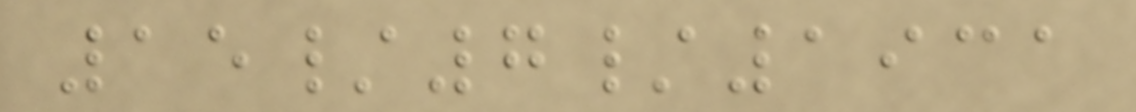15/7/1931
